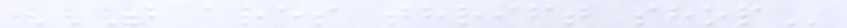T ARES THRIFT SHOP
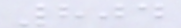804
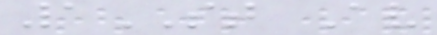1ST Av
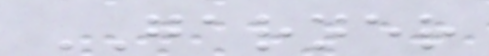GARNER
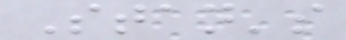Stan's
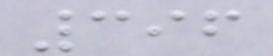396
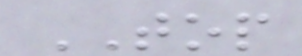TOP
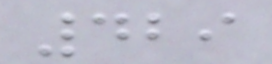429
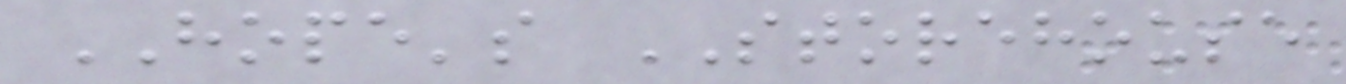HOPE's STOREHOUSE
